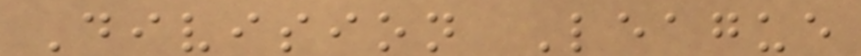Division League
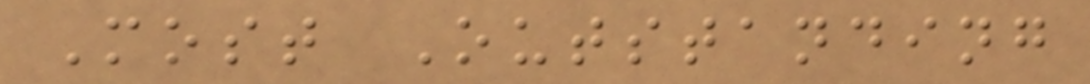Most Outstanding
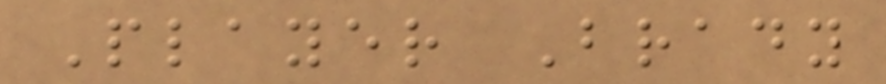Player Brady
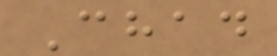Chad
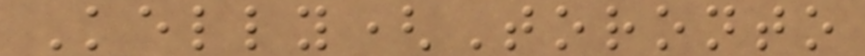Kelly(Toronto
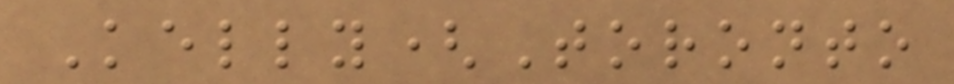Kelly(Toronto
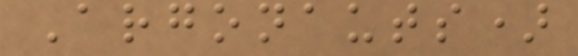Argonauts)
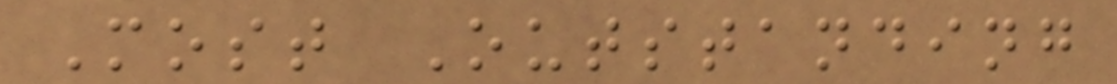Most Outstanding
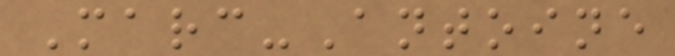Marc-Antoine
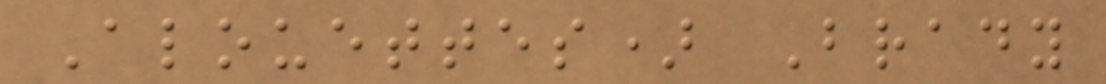Alouettes) Brady
